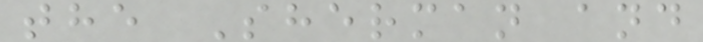the Sherman and
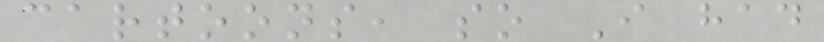cartoons, so I had
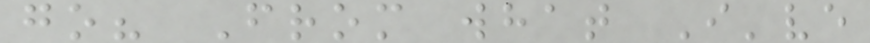go? From what I've
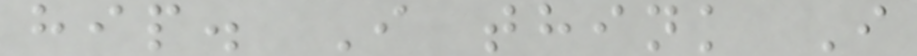hip. I think I
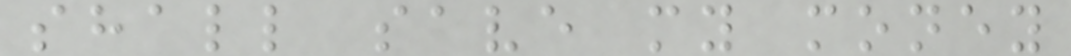shall save my money
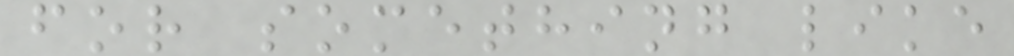for something like
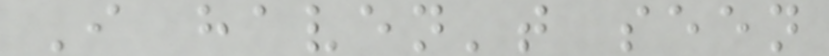I haven't seen
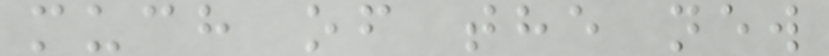much of the new
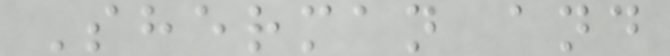Sherman and
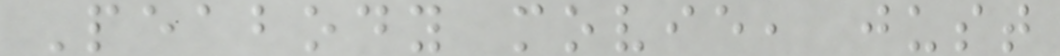Peabody movie, just
